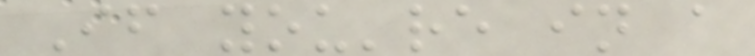If you're in a
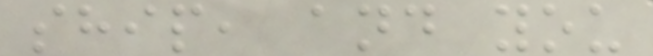ship, and you
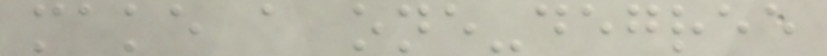make a one-degree
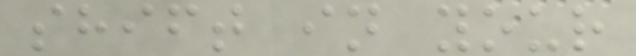shift in your
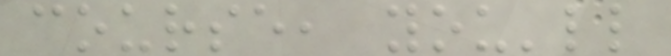course, you'll
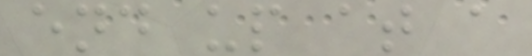end up at a
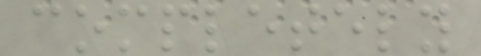completely
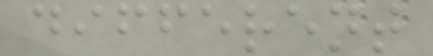different
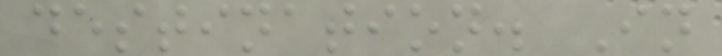destination. In
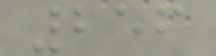256
